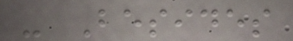- Besides
